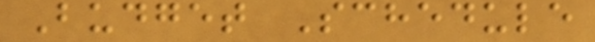Budget Schedule
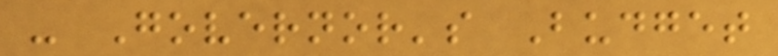- Governor's Budget
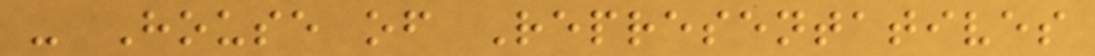- House of Representatives
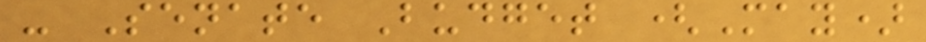- Senate Budget (May)
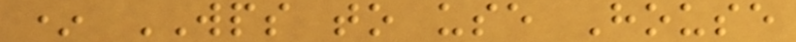* WPS to use House
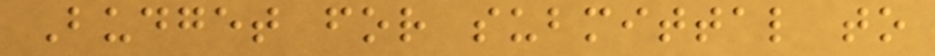Budget for submittal to
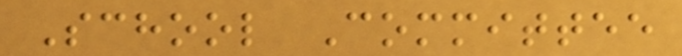School Committee
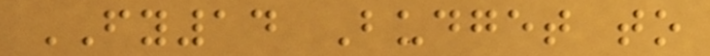FY14 Budget to
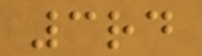3rd
